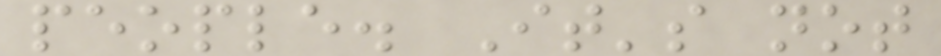people. It's not
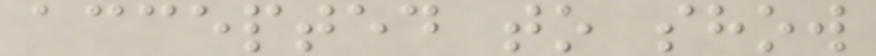accepted to show
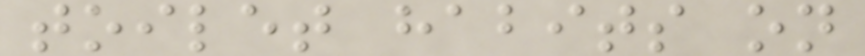toilet habits on
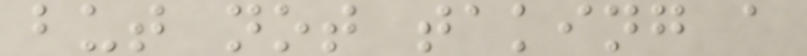but not taking a
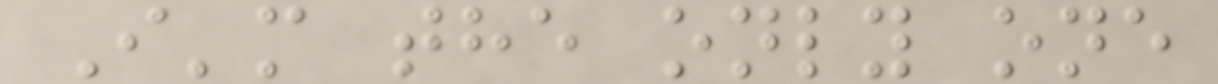I'm the only one
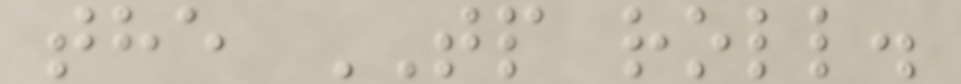the TP roll.
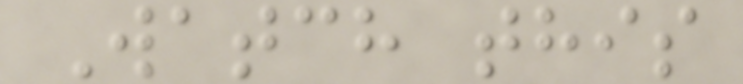Watch this
